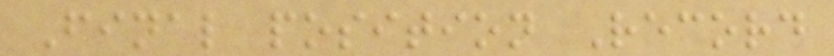Final position Record
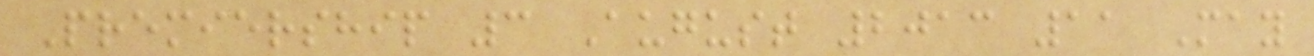Premiership 3 August 2013 11 May
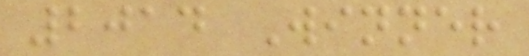2014 Winner
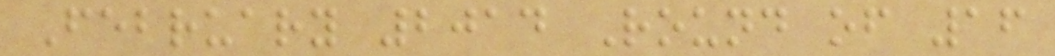February 2014 Round of 16
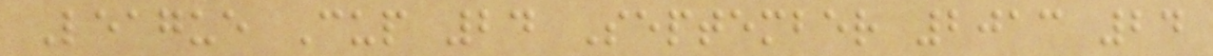League Cup 24 September 2013 24
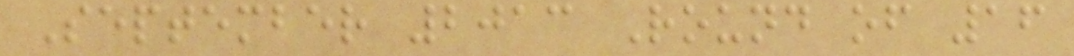September 2013 Round of 16
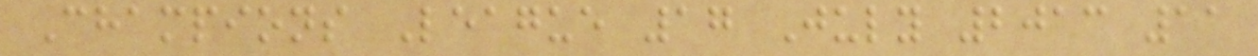Champions League 17 July 2013 11
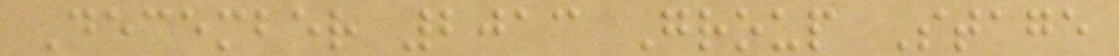December 2013 Group Stage
